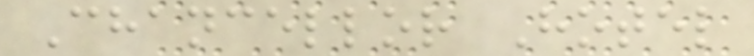Chancellor Hotel
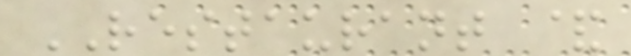RESTAURANT &
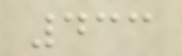433
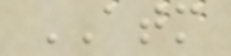ATM
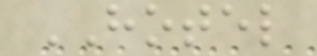HOTEL
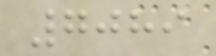7089
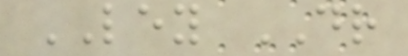LEY DR
